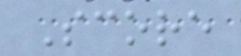Score
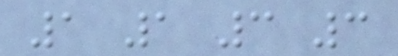1 1 3 3
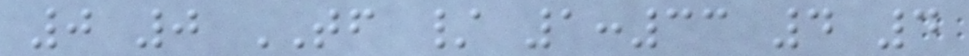0 0 TF / 1:33 4 4
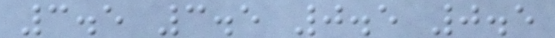3.5 3.5 0.5 0.5
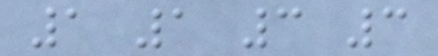1 1 3 3
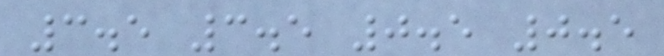3.5 3.5 0.5 0.5
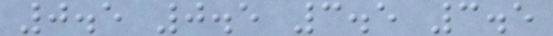0.5 0.5 3.5 3.5
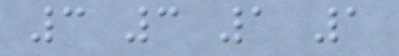3 3 1 1
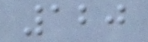120
